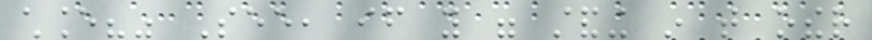chance?" See, if you were standing in that other
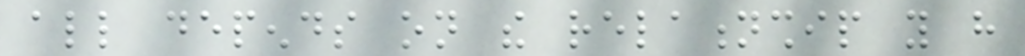all depends on the relationship you have
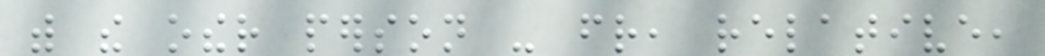with the other person - friend, relative,
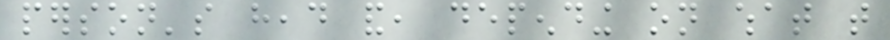person's head and, depending on what that
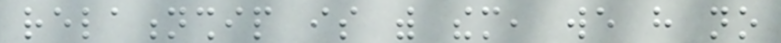relationship is with them, we have no
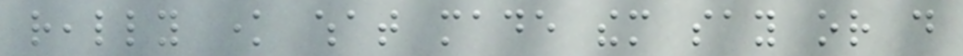really know what made them say or do
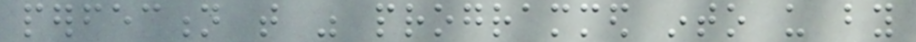perfection that was programmed into us by
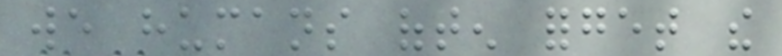we humans often forget the
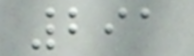291
